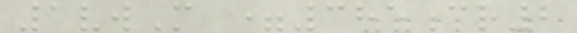1vwM =385cr2
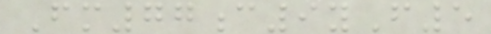Fm77c9yF5
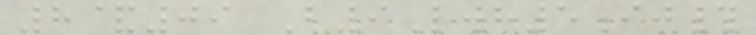8&09 B9Lwh5ij#
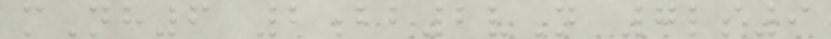mNh6 2bb2vN 7ls9
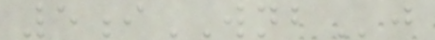5iWNBj
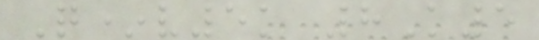Q*v5k 8K5
